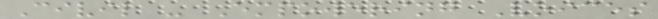Civil - Empowering Voices
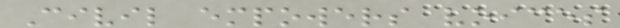Civil empowers voices
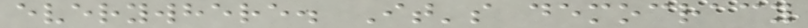everywhere. It's democracy
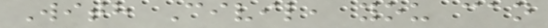With Civil, you can
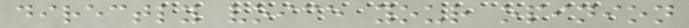directly voice your opinion
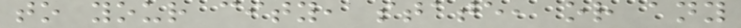to your city, state, or any
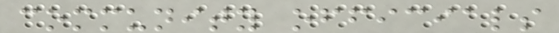community officials
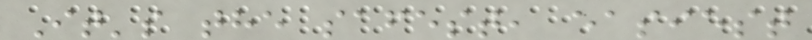It's the safest, easiest
